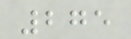275
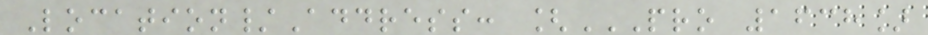Location/Address: [PRO 1638]
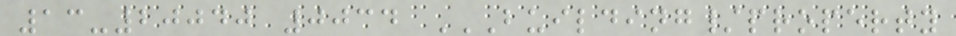13-20040 0034 BUILDING/PROPERTY
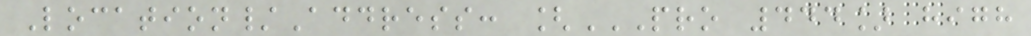Location/Address: [PRO 444] HIGH
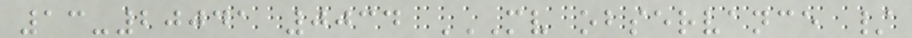13-20041 0034 MV OBSERVANCE /
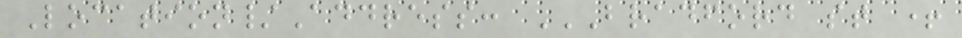Location/Address: BRADFORD ST +
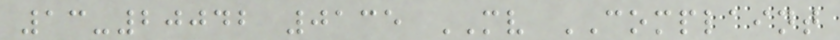13-20042 0135 MV COMPLAINT
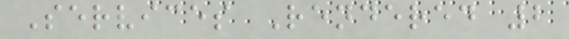Services Rendered 2
